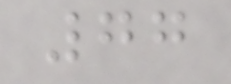77
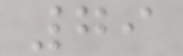79
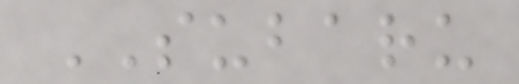SUBARU
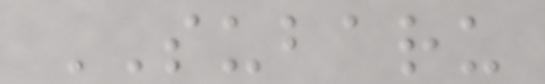SUBARU
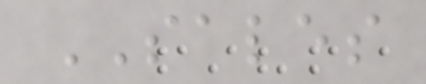SALES
